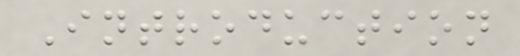Introduction
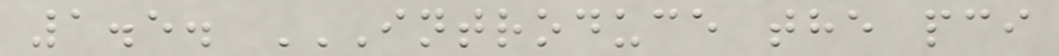1.5. INTRODUCE THE PCI
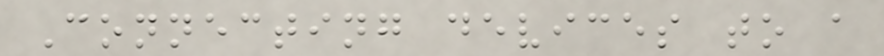Connecting devices to a
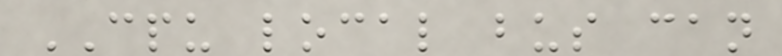CPU local bus can
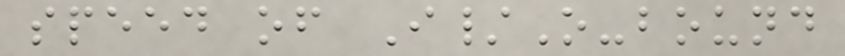speed of I/O-bound
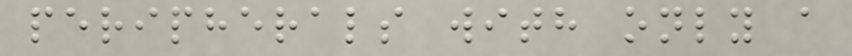peripherals with only a
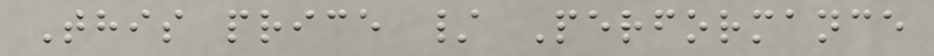This price / Performance
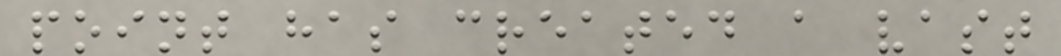point has created a vast
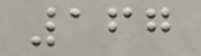167
